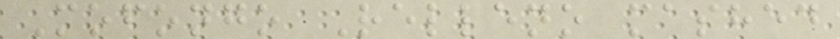Mofongo Relleno mashed
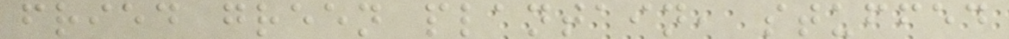fried green plantain, stuffed
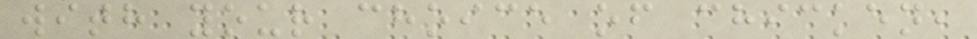with your choice of chicken,
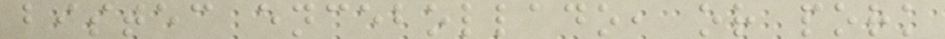bistec encebollado, or pork
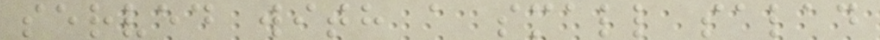served with a small salad
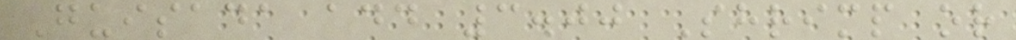Guisada add 3.00 Shrimp or
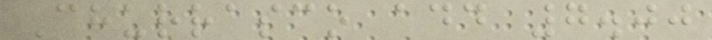Churrasco add 7.00
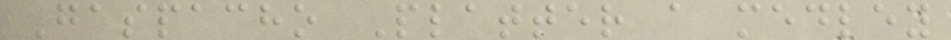Gaspacho Platter a medley
